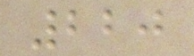220
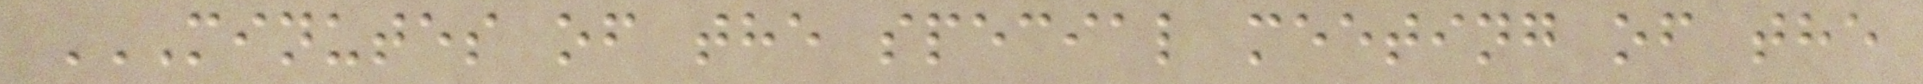MINUTES OF THE SPECIAL MEETING OF THE
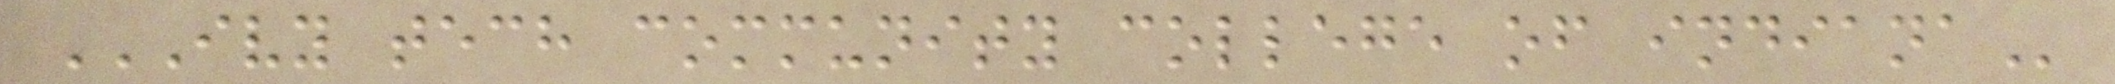IVY TECH COMMUNITY COLLEGE OF INDIANA
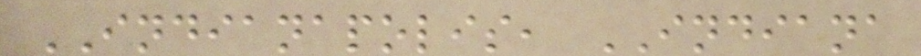INDIANAPOLIS, INDIANA
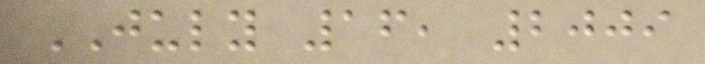JULY 16, 2009
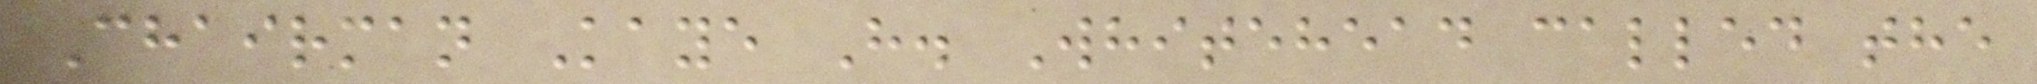Chairman Kaye H. Whitehead called the
